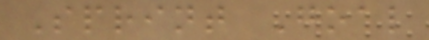Sprint Goal
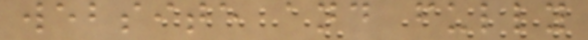website and fully
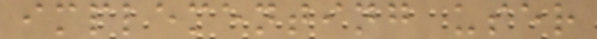implementing user
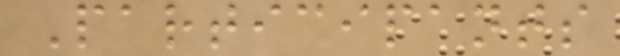Participants
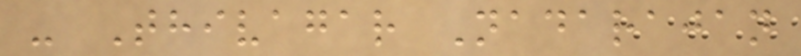- Thivagar Nadarajan
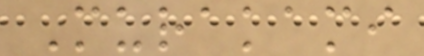Murakami
